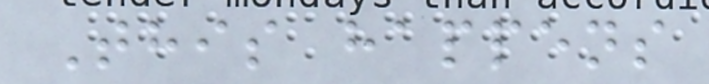This happens
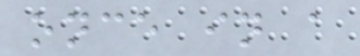once in a
